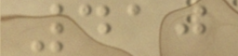410
